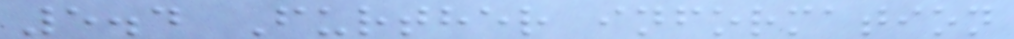5.4 Further information
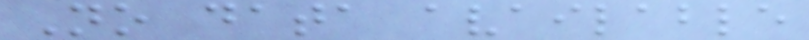No data available
